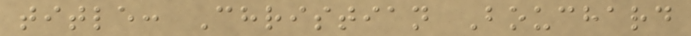title: Christian Bouchard
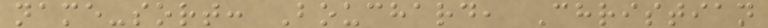name-sort: Bouchard, Christian
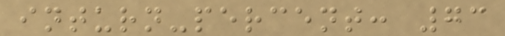inturn-percent: 73
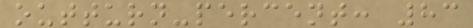outturn-percent: 83
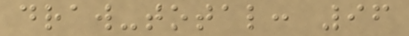draw-total: 96
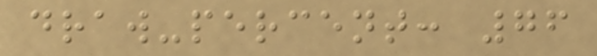draw-percent: 76
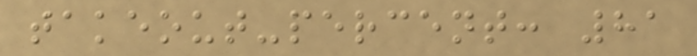takeout-percent: 81
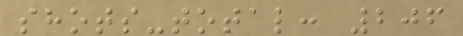shots-total: 206
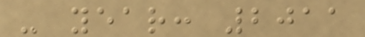- year: 2011
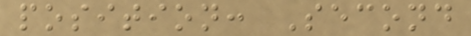position: Second
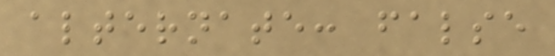alternate: false
